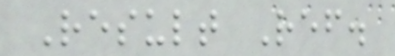Result Ref.
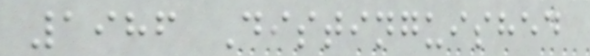1986 Distinguished
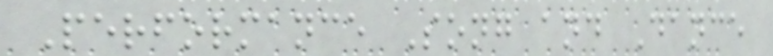Performance Song and Dance
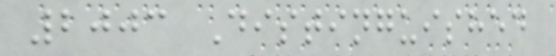2003 Distinguished
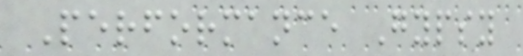Performance Gypsy
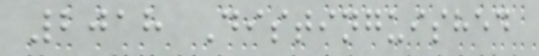2018 Distinguished
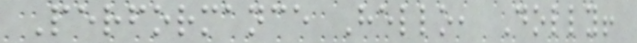Performance Hello, Dolly!
